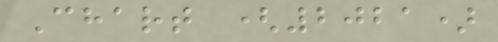Chart (2021)
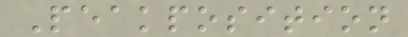Peakposition
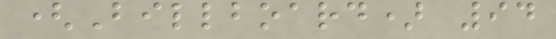(Billboard) 94
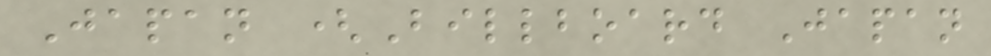Japan (Billboard Japan
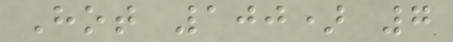Hot 100) 7
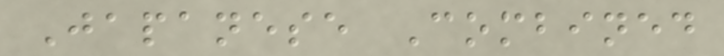Japanese Combined
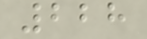228
